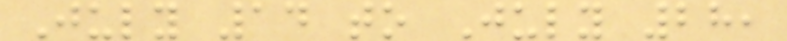July 14 to July 28,
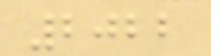2022
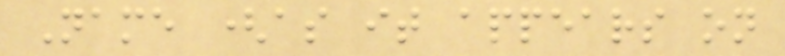Name (as it appears on
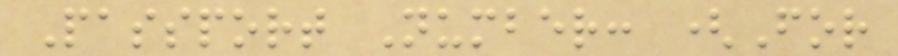Passport Number: (For
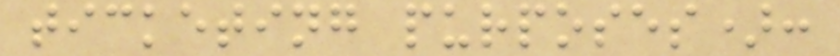ticketing purposes):
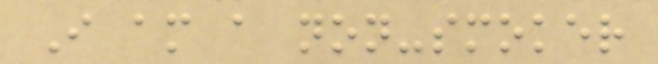I am a non-smoker
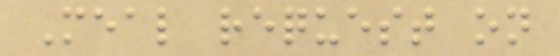Meal request on
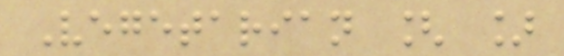Vegetarian [ ]
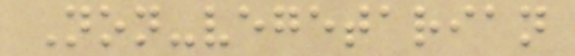Non-vegetarian
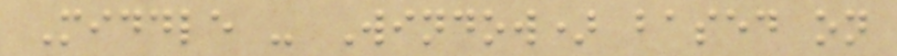Middle - Window) based on
